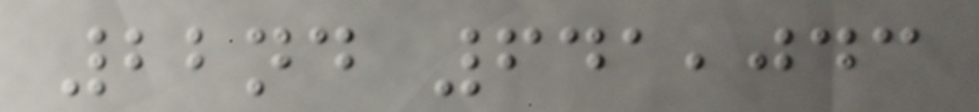22nd 641,043
